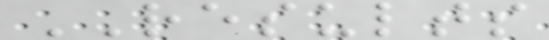RESULTS
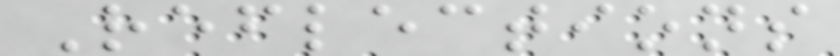Reflections
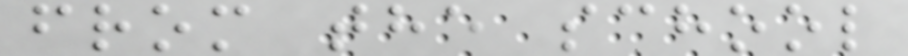from the school
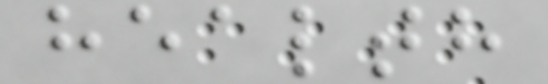health
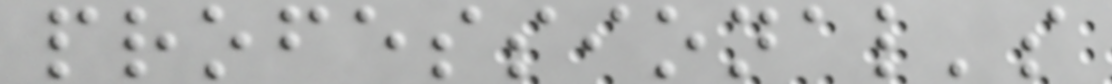professional's
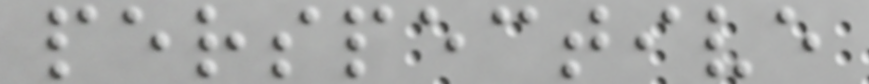perspective
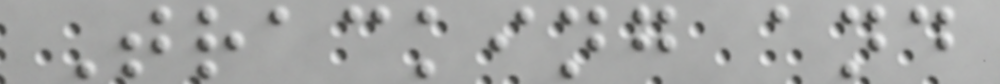Tracking and
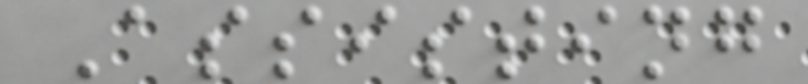Assisting
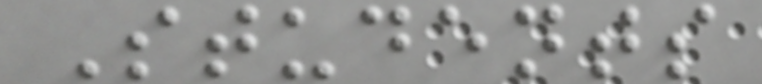Students
